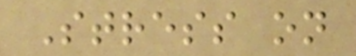Stress on
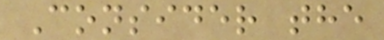Consider the
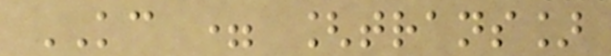KC = [trans]
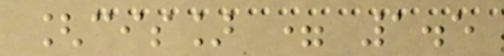[cis] = 1.5
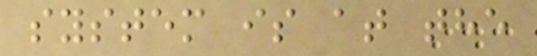system is at the
